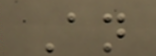An
